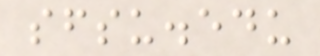sfsu.edu
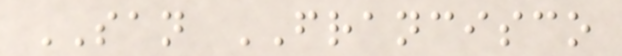SAN FRANCISCO
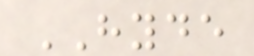HYDE
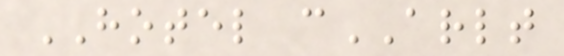HOTEL cARLT
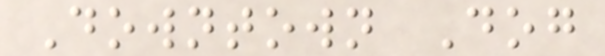Downtown Dog
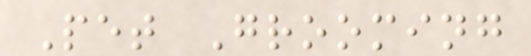Pet Grooming
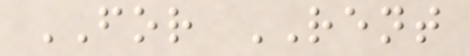FOR RENT
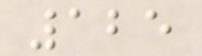125
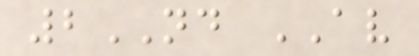2ND AV
